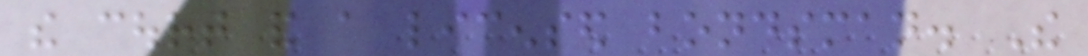the court and a licensed bondsman. The
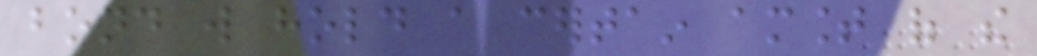bond will hold a certain amount of the
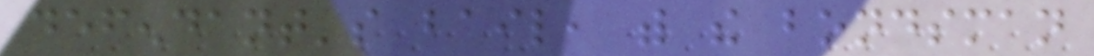defendant's bail, with the bondsman
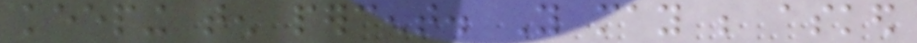keeping ten percent. You may be asked
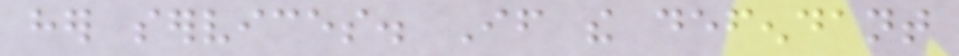her services. If the defendant
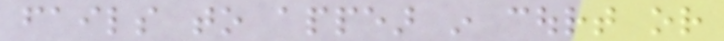fails to appear in court or
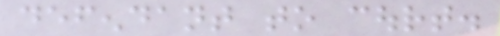defendant to court.
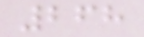268
